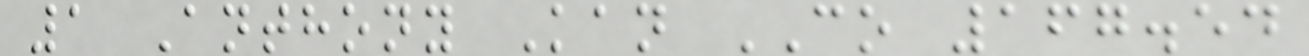1 Anthony Kan CO 167.54
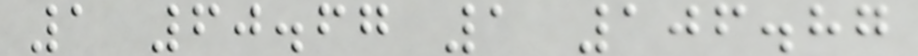1 60.67 1 106.87
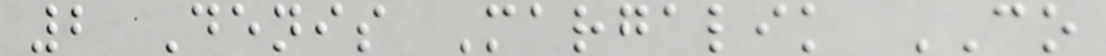2 Denis Margalik CO
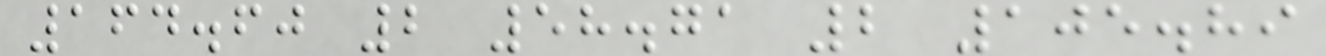164.60 2 58.71 2 105.89
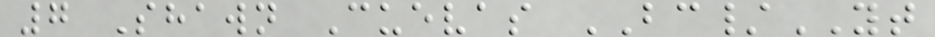7 Shawn Cuevas BC/YT
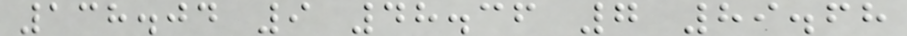138.04 9 48.36 7 89.68
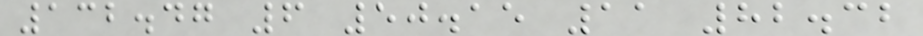132.47 6 50.15 11 82.32
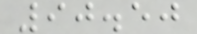90.50
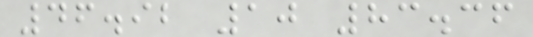46.92 10 83.36
